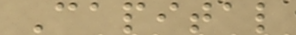Capital
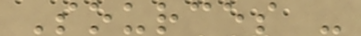Sources -
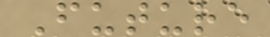Future
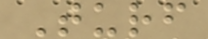Turf
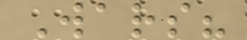Wars?
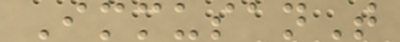ImmusanT
